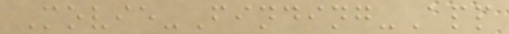Movie-Finding-App
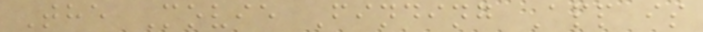The Movie Finding App is
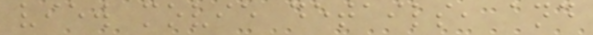view movie details, and
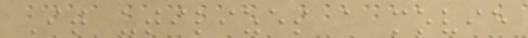It utilizes a movie
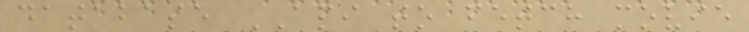database API to fetch movie
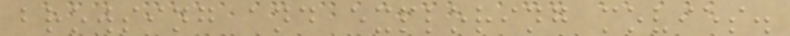browsing and exploring movies.
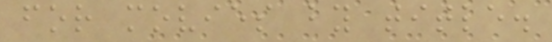for movies by title.
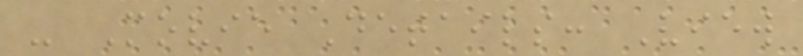- Movie Details: View
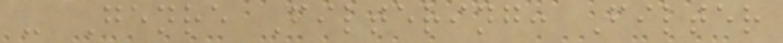- Genre Filtering: Filter
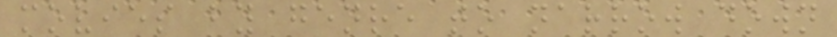movies by genre to narrow down
